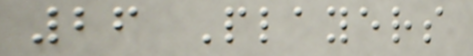26 Players
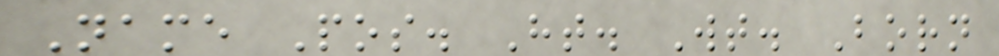Name Pos. Ht. Wt. Born
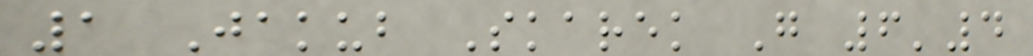1 Jakub Skarek G 6'4
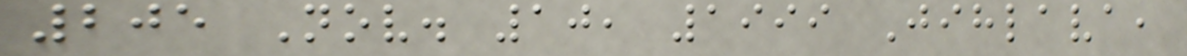205 Nov. 10, 1999 Jihlava,
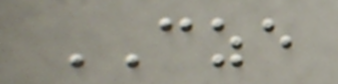CZE
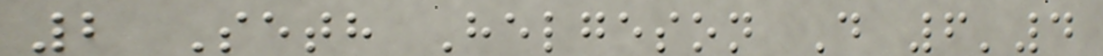2 Seth Helgeson D 6'4
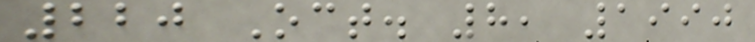220 Oct. 8, 1990
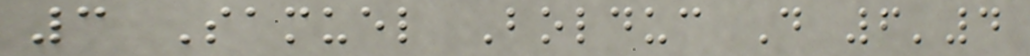3 Samuel Bolduc D 6'4
